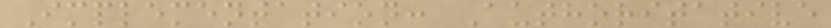Implementation: Authoritative
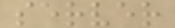server
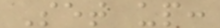Set up:
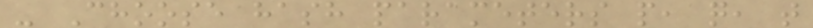- Choose hash parameters p, q, t
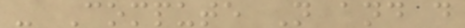- Compute N and d
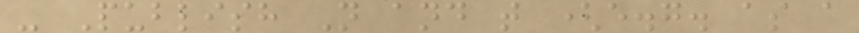- Publish N and t (e.g. as a
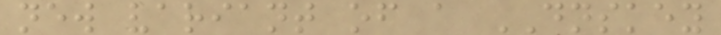new variant of a DNSKEY
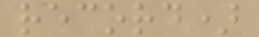record)
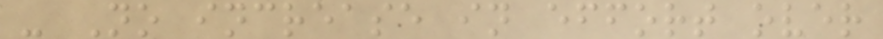- No increase in effort over
